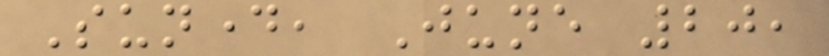Sunday, June 20,
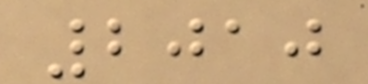2010
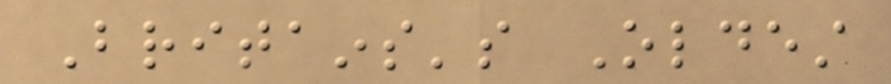Britains's Oldest
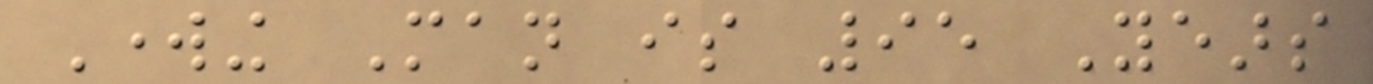Working Man is 95 Years
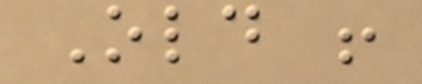Old !
